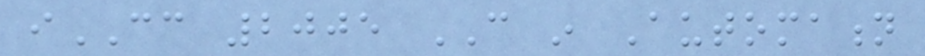iCC 2005 CAN in Automation
